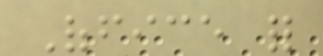Office for
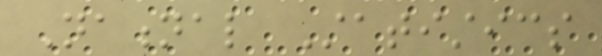National Statistics
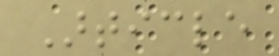Article
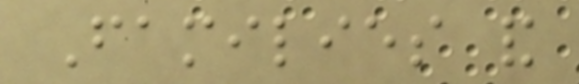Families and
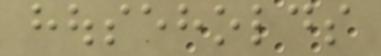households
